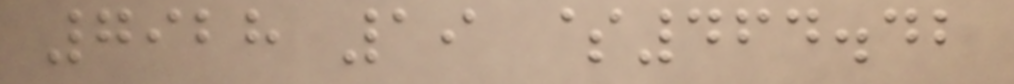7928 19 $464.42
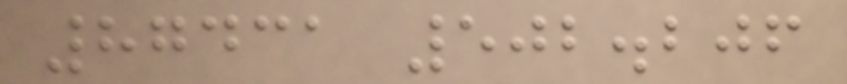87431 502.206
